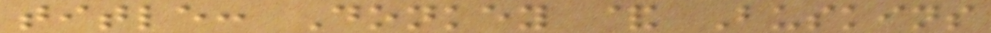title: Donkey & Buskins
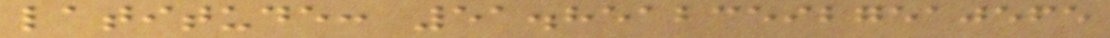latitude: 51.851235927510565
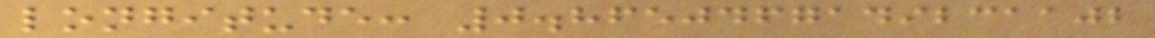longitude: 0.8650467149231102
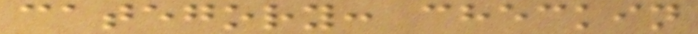category: checkin
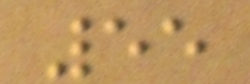55
